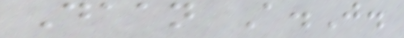Daan A.J.
